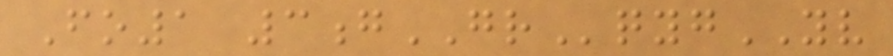Fo1 3gGRqygYV
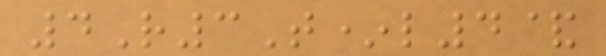4R3T*l4&
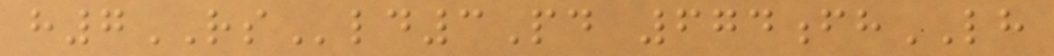h7RSld3Pd 674fhLH
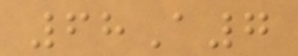68A7
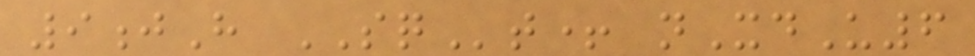9jH SQt+ nXdU6
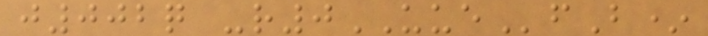j002q -r0UUEfB*
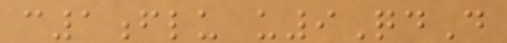c1flu u9QdD
